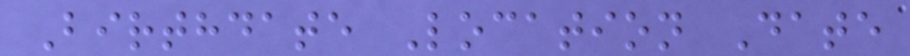Birthdate Location Date
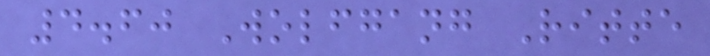4.60 Wolfgang Ritte
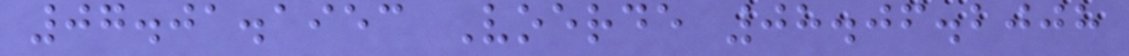07.01.1953 Voerde 08.06.2008
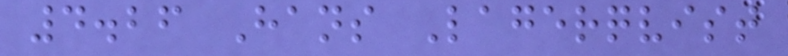4.26 Hans Lagerqvist
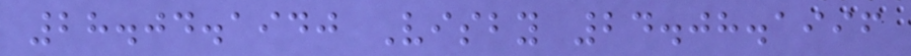28.04.1940 Visby 24.08.1996
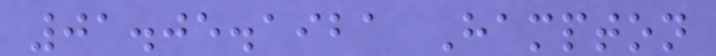01.05.1921 Hampton
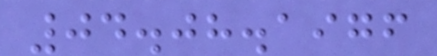04.08.1976
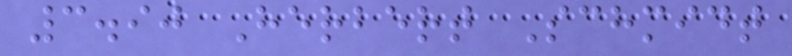3.90 Herbert Schmidt
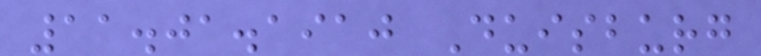11.01.1910 Duisburg
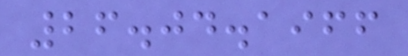26.04.1966
